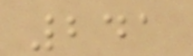241
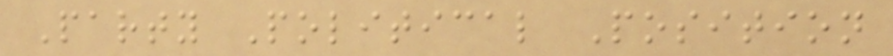Party Political Position
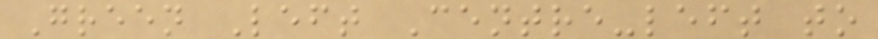Green Left Centre-left to
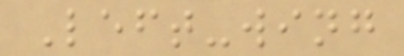Left-wing
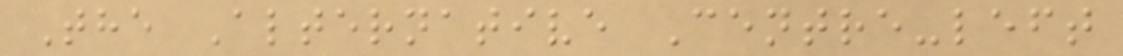The Alternative Centre-left
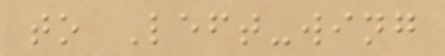to Left-wing
